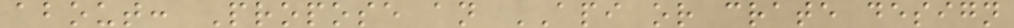about: Propose an API or crate design
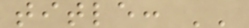title: ''
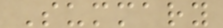Summary
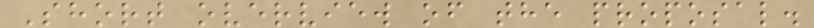Short overview of the proposal.
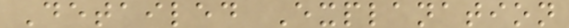Detailed Explanation
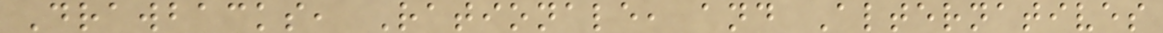Drawbacks, Rationale, and Alternatives
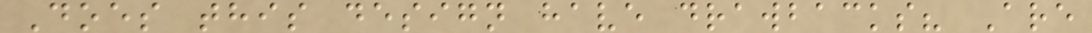Does this design have drawbacks? Are
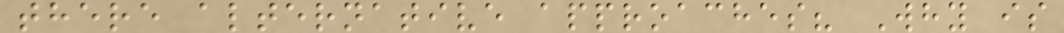there alternative approaches? Why is
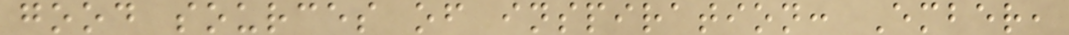good sources of inspiration: Ember,
